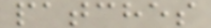patches
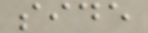side
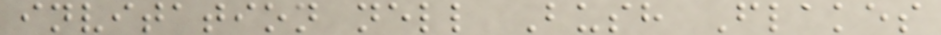invitation nell Bush Flakes
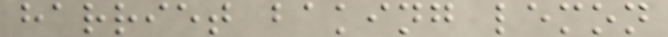harriet baking lemon
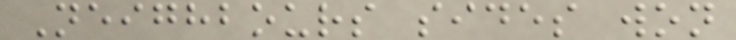Neighbours sides won
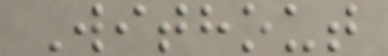Without
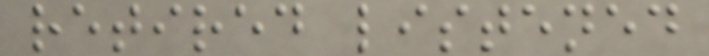retired listened
